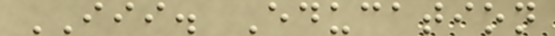III. Education
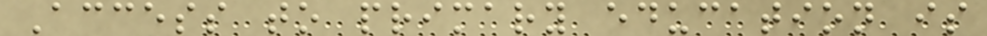Access to primary education is
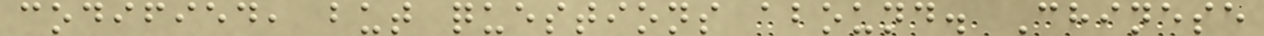codified, but questions abound. Chinese
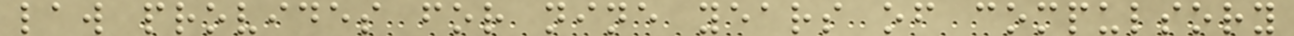law provides for nine years of compulsory
